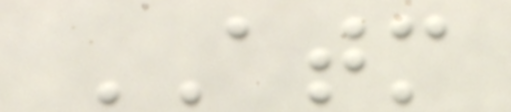ATM
